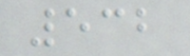532
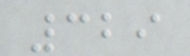329
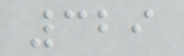329
